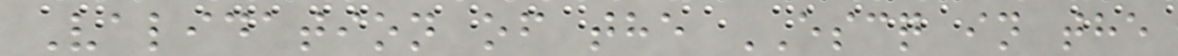Validation of the ESCQ in the
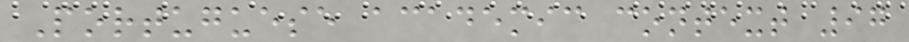Portuguese academic context 97
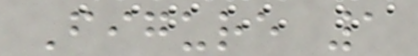Figure 1
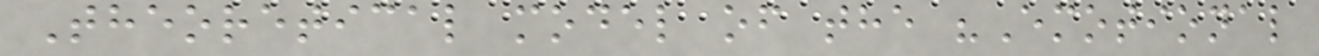Theoretical model of the "Emotional
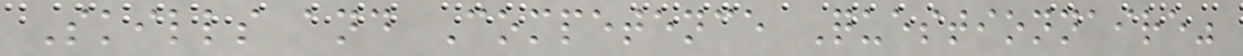Skills and Competence Questionnaire"
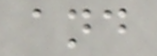and
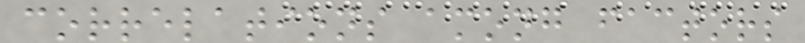correlations among factors
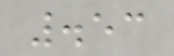.53
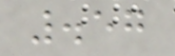.57
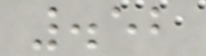.52
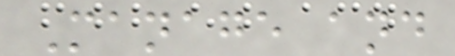Manage and
